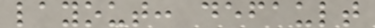layout: default
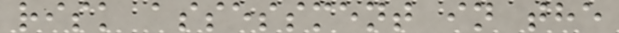risk assessment in the
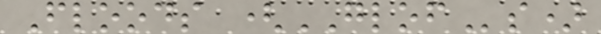Floods (GLOFs)
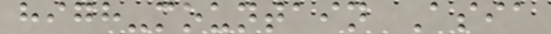high-mountain Asia
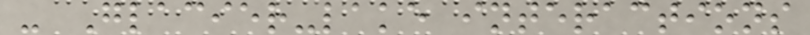- Glacier-lake interactions
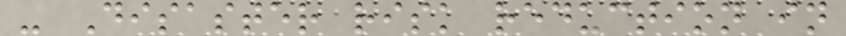- Disaster risk reduction in
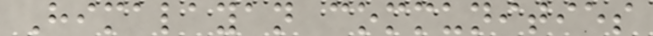Himalayan communities
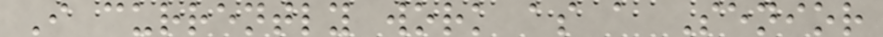I currently work as a Senior
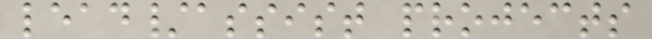lead/assist projects
